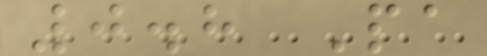0.8 Pa
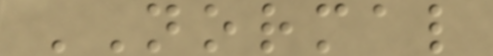NORMAL
